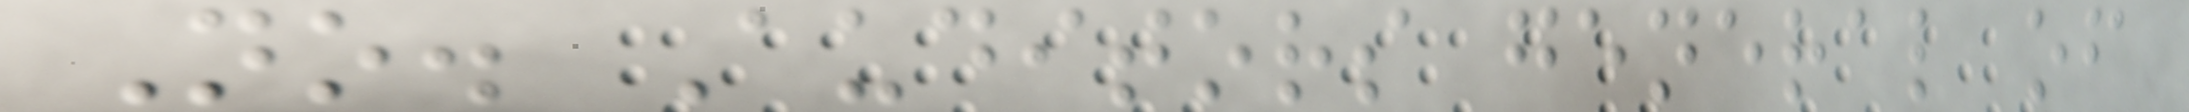No. Auditors general of
